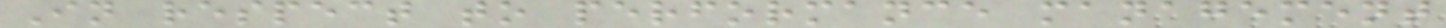In respect to performance management
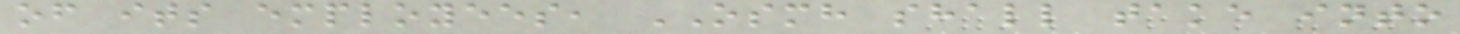of its employees, OSMH shall take into
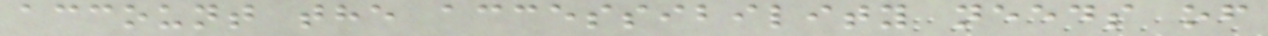account the accessibility needs of
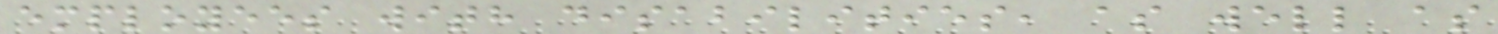employees with disabilities, as well as
